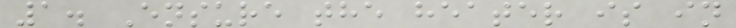1. Ensure the heater is in
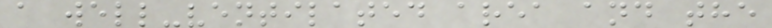a well-ventilated area and the
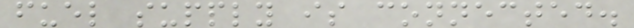fuel supply is connected.
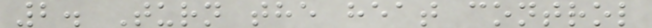2. Turn the heat control
